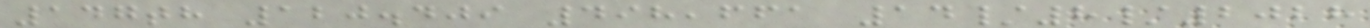147th 120.409 498,661 14/8/2028
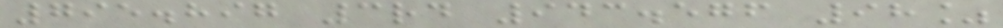795.897 3rd 943.576 98%
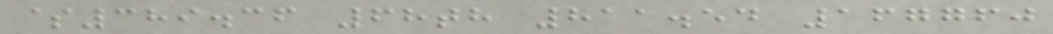$389.36 68th 811.54 167760
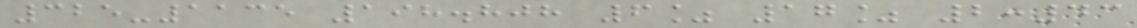325-1135 198.808 6% 17% 2:43
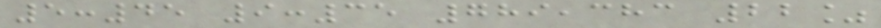5:45 9:35 789,383 22%
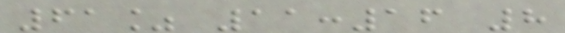61% 11:16 8
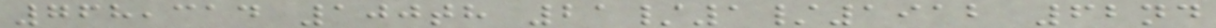768,314 100th 21/1/1912 62nd
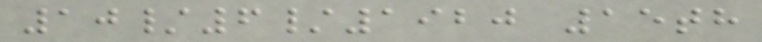10/6/1920 15th
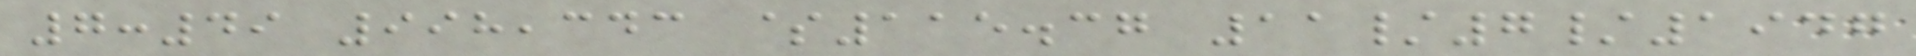7:49 998,343 $115.37 11/7/1947
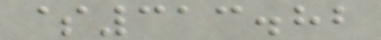$313.82
